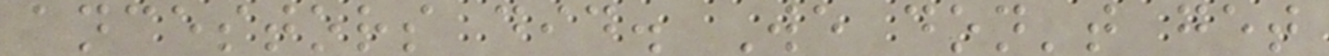ancestors did. We don't get
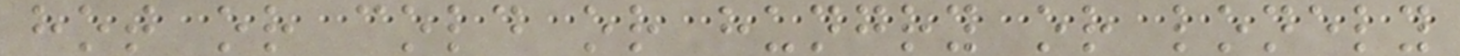hot or cold or hungry or lonely
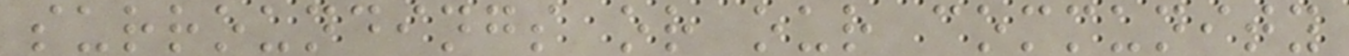surroundings or our community
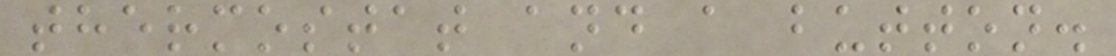thermostat and a button.
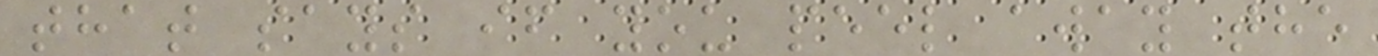that says if you peel away the
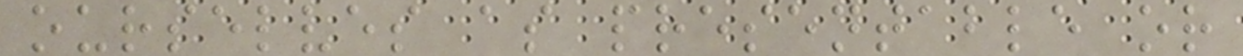ourselves as presentable or
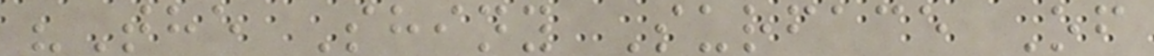"The Shiny Surface Of
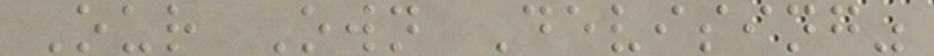Our Own Devising"
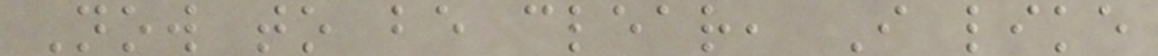Now to be clear, I like
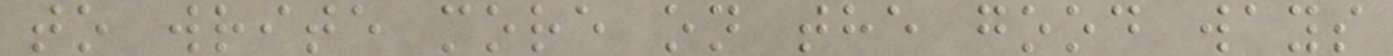to write more on the good ways
